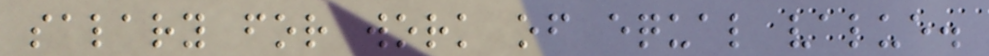salary for work of equal value.
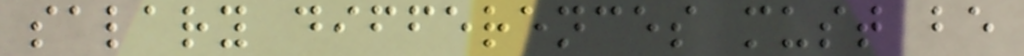salary differences must be
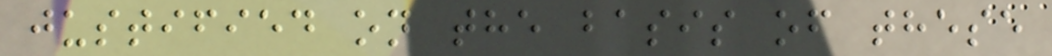justified on the basis of these
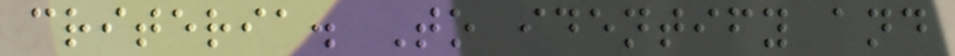criteria. To identify and
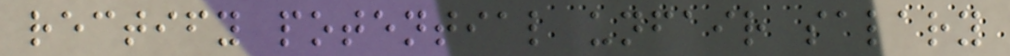rectify potential unfair salary
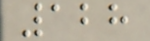128
